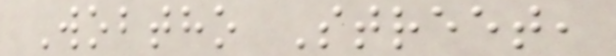Wobtho Street,
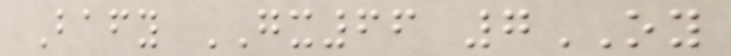Bafy GX66 7OY
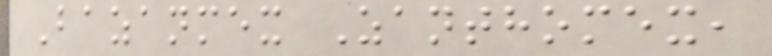Bazanmex Zanthomex,
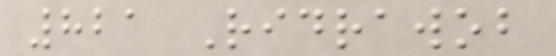821 Ridrawob
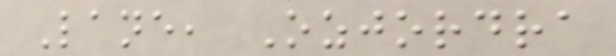Lane, Ozjordra
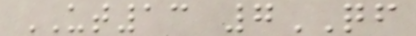UT13 7QF
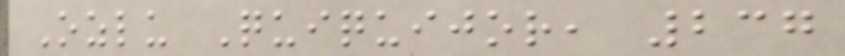Ozlu Quiquijor, 237
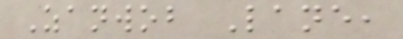Zanwob Lane,
